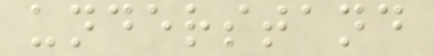understand
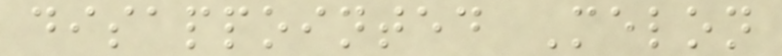disappointed Melon
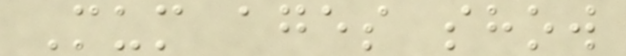Mum ages show
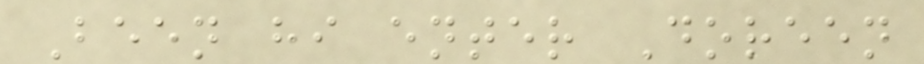Been hi enter Doreen
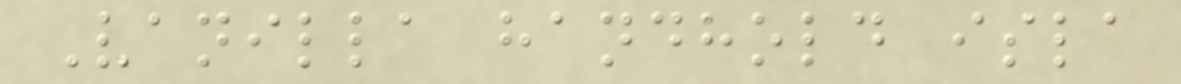Vanilla handhold isla
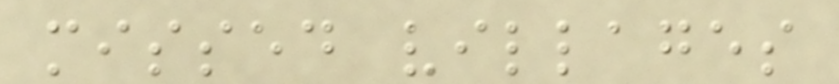missed villages
